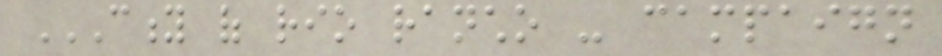CITY OF RIO RANCHO - CAMPAIGN
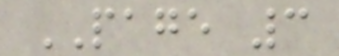PAGE 3
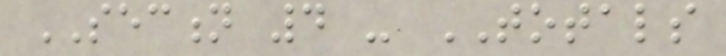SECTION 4 - TOTALS
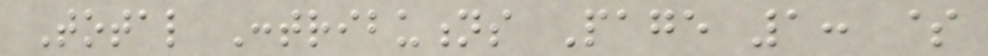Total Contributions Page 1: $
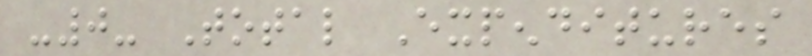-0- Total Expenditures
